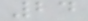24
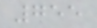755
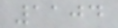1104
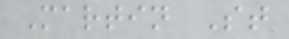Martin St
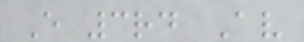E 3rd Av
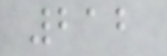212
